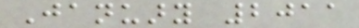January 2011
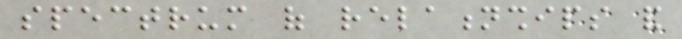spectrum of relationships and
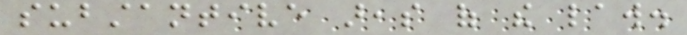substantive areas of the law.
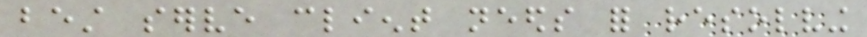best serve client needs for resolving
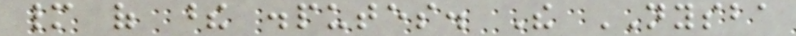many of these disputes. The NYSBA
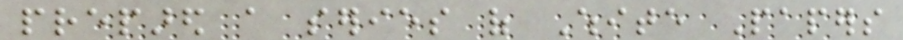prepared a series of White Papers
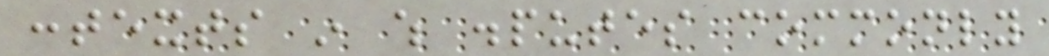contexts in which disputes commonly
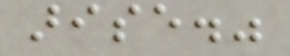arise."
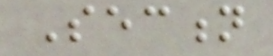Section
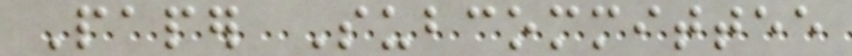Paper Subcommittee
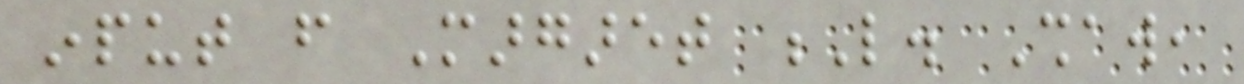input from Margaret L. Shaw,
